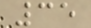35
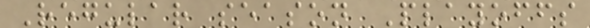Regular season Playoffs
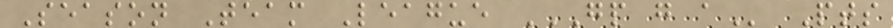Season Team League GP G A Pts
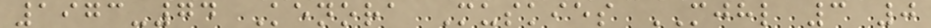1973-74 Kenora Muskies MJHL 3 0
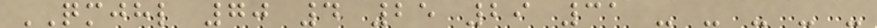QMJHL 70 4 25 29 31 - - - - -
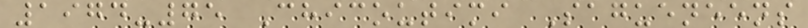1974-75 Chicoutimi Sagueneens
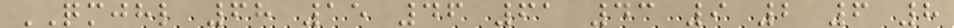QMJHL 68 15 46 61 43 9 2 6 8
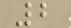2
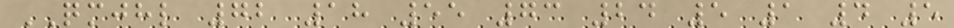QMJHL 72 18 55 73 24 5 1 4 5
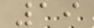19
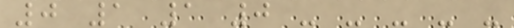0 1 1 0 - - - - -
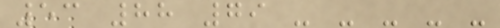53 88 79 - - - - -
